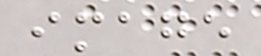image
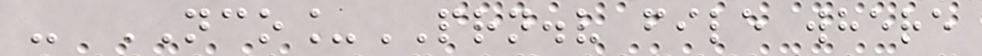- NCO_PRN.v file where
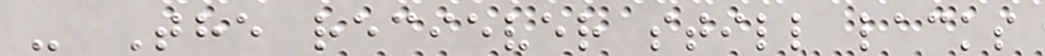- The reciever still lacks
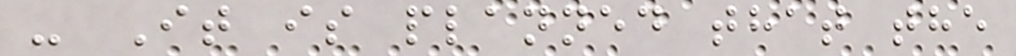- It is planned that the
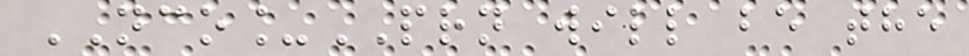NCO_PRN will be the
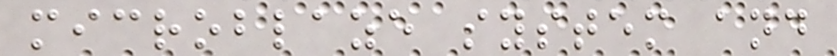microblaze system and
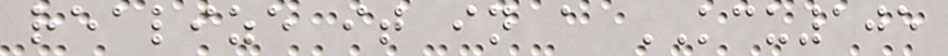realize it in a KCU105
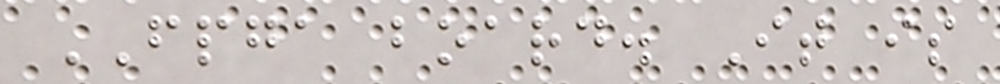FPGA board. It is
